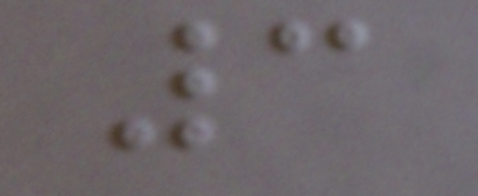3
